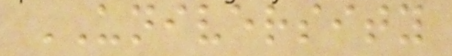UNIVERSITY
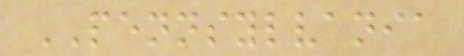PENNSYLVANIA
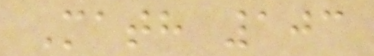Math 103
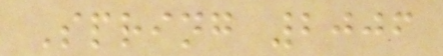Spring 2006
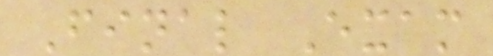Final Exam
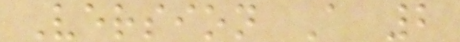Version A 2
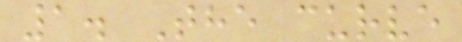1. The curve
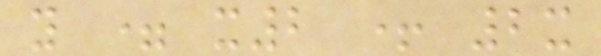y = x2 + 2x
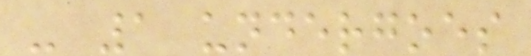- 1 undergoes
